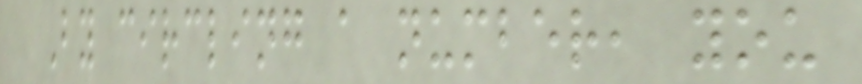By circling a number, you
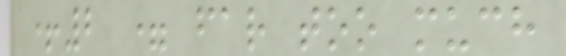+2 = far too much
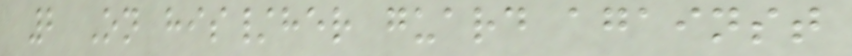2 On his/her guard against
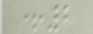+2
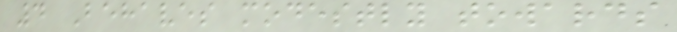4 Behaves modestly towards
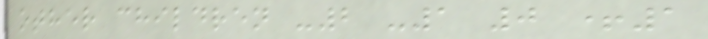other children -2 -1 0 +1
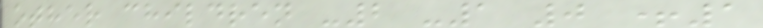other children -2 -1 0 +1
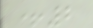+2
